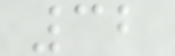32
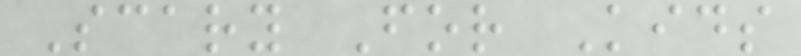Scary For Kids
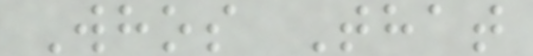Whos That
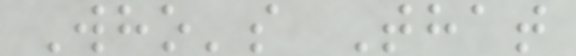Who's That
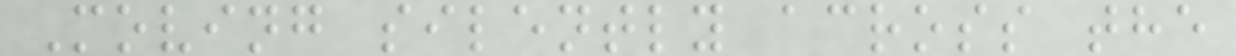Moving silently across the
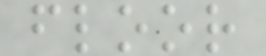floor
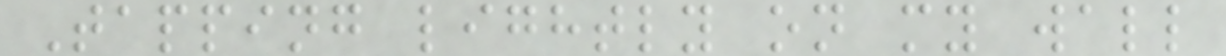Tapping lightly on my wall
